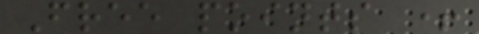Free points +
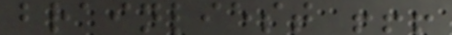brainliest !!!
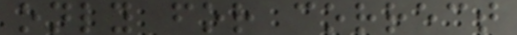only for correct
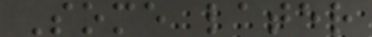Some later
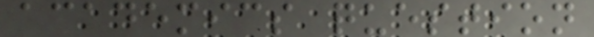academics question
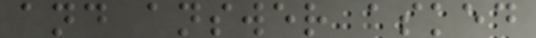and answer asked
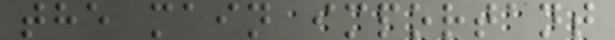the main important
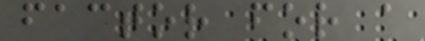factor for a
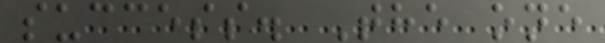success. The one
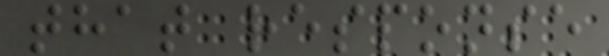that response
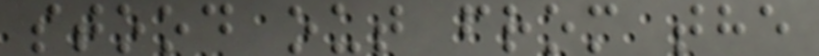stood out from the
